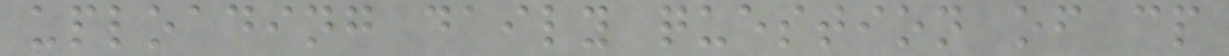uploading daily question of cp
